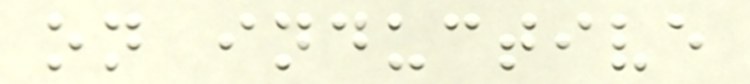on inductive
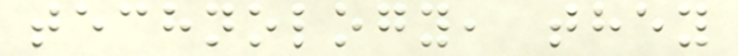technology, they
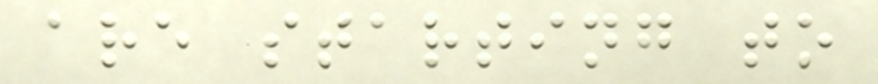are starting to
